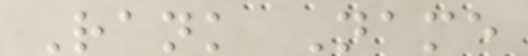Rank Name
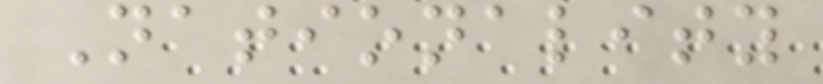Nationality
